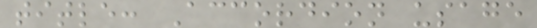title: Accordion usage
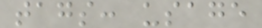tags: usage
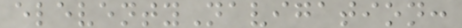eleventyNavigation:
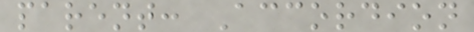parent: Accordion
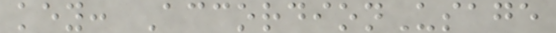key: AccordionUsage
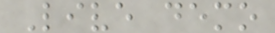Live demo
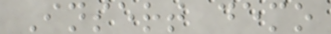Insert demo
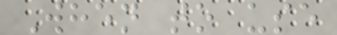When to use
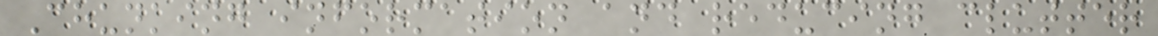Chunking information and reducing clutter
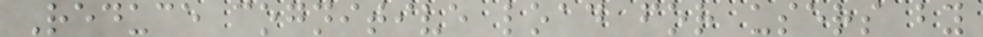Reduce cognitive load for users by
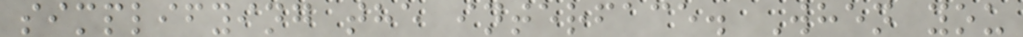simplifying the interface. When you
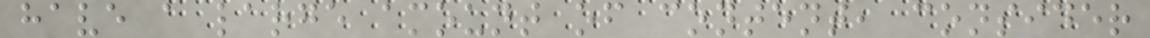have a large amount of content, consider
